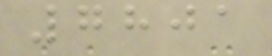7801
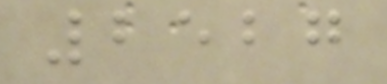2527
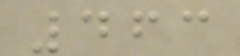463
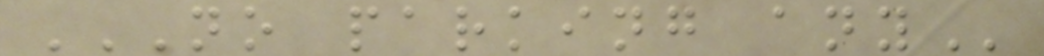NO PARKING ANY
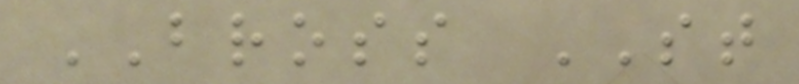BROSS ST
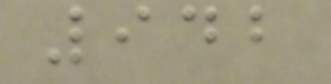942
